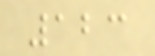123
